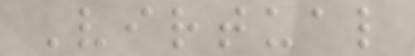Virtual
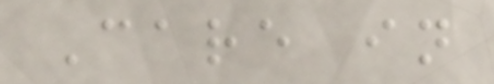Care in
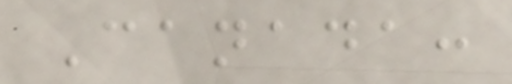Canada:
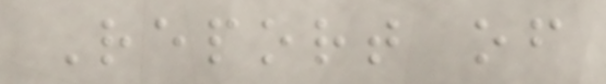Report of
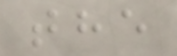the
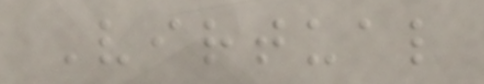Virtual
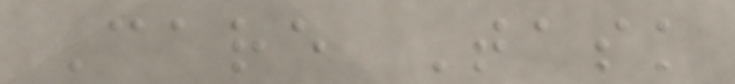Care Task
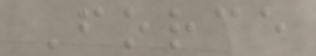Force
